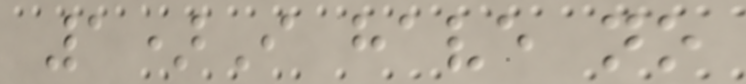1)I have no
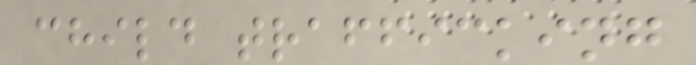child trafficking
